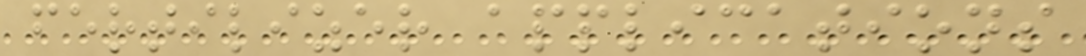fertilizer applications
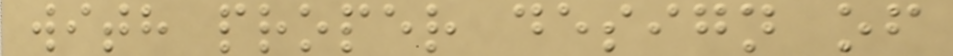with proper design of
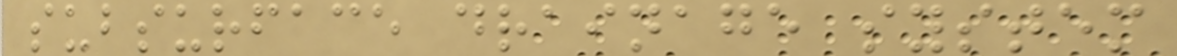subsurface drainage system
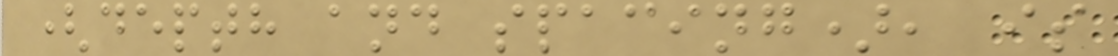(depth and spacing), is
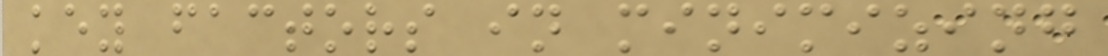key factors in minimizing
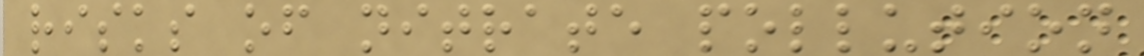risks of nitrate pollution
